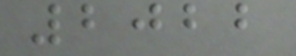2022
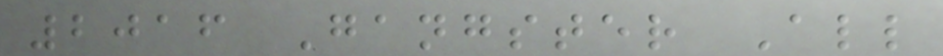2016 Gangster All
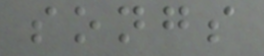songs
